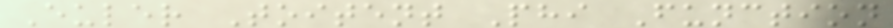Euler Toitent Phi Function
